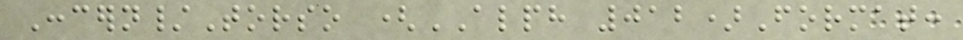Concern/Torso (ALPH 012)Format:
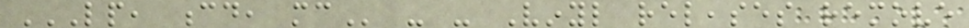LP, CD, MC - - Vinyl releases remove
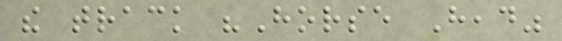the track "Horse Head"
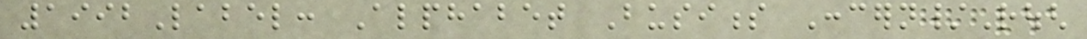1992Label: Alphabet Business Concern/Rough
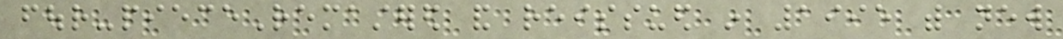four-pieceRemastered and reissued in 1995 with new
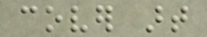cover art
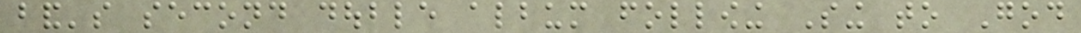band's second double album following Sing to God
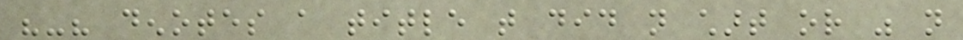"-" denotes a title that did not chart or was not
